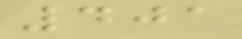401
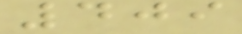409
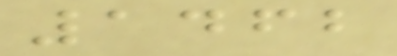1462
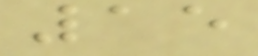15
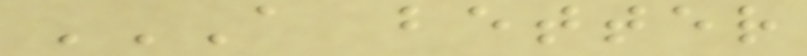A BETTER
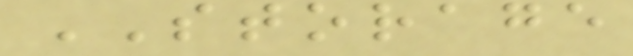STORAGE
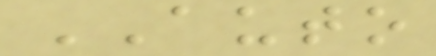AUTO
